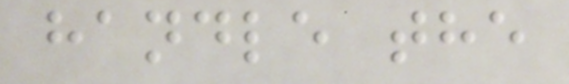handle the
